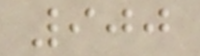900
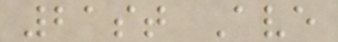21st Ave
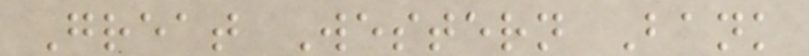Great Western Bank
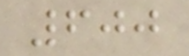600
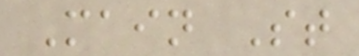Main St
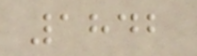1842
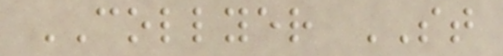COLLYER ST
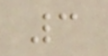3
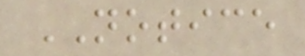NOTICE
